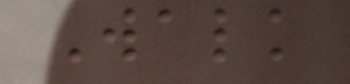Walk
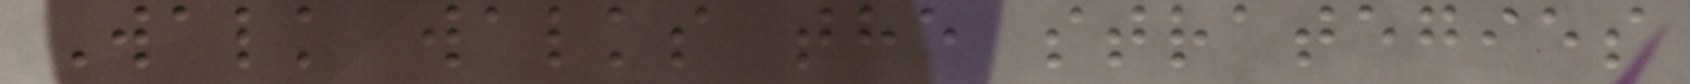Walk walks the strategies
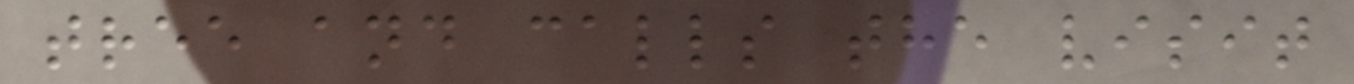tree and calls the visit
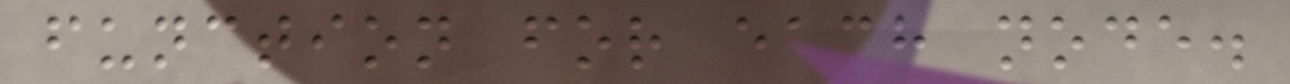function for each node.
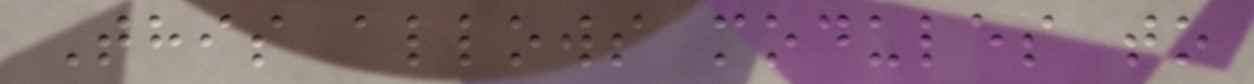This allows modules to
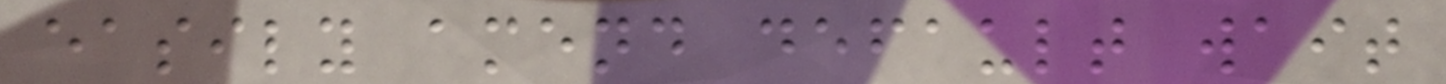easily amend default wait
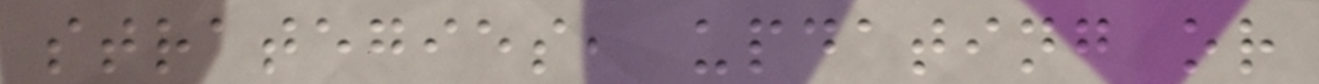strategies, updating or
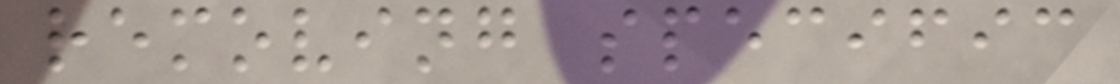removing specific
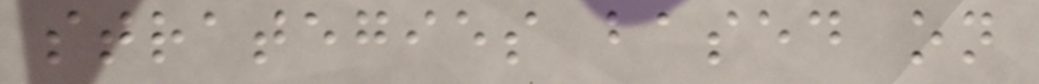strategies based on
